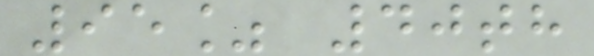95% 40th
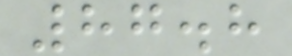87.8
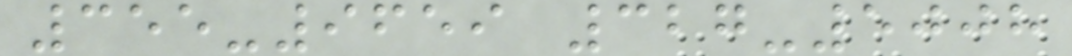355-9659 327-5008
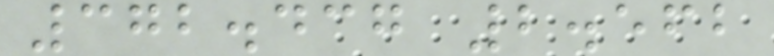372.437 2.562
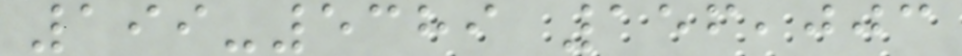199-5389 156,003
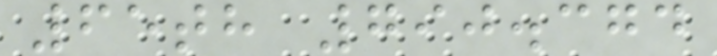65th 790.374
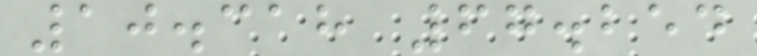10.318 67.254
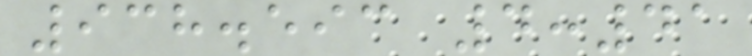938.593 4:41
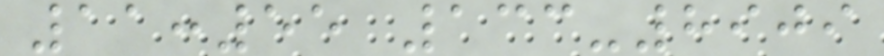11:55 133-8909
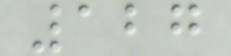127
